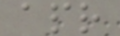apr
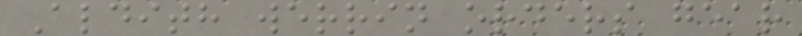Aldith werrin orders gear
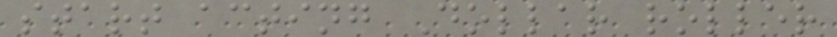start acting Dollar roller
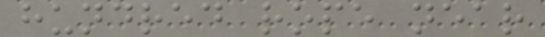hundred rope near
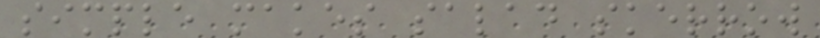simple makes salad skerrow
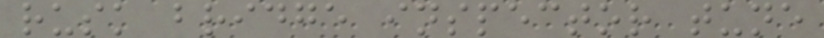rusk bridge inspector tune
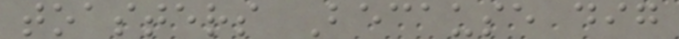toasters Because dig
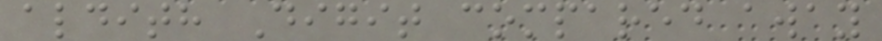aldith Digit compared away
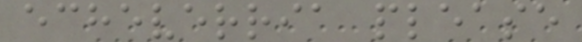echeverria please
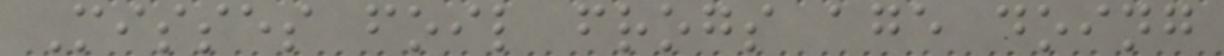Misses foil frogs age doing
